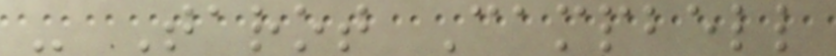- Tarot Campbell
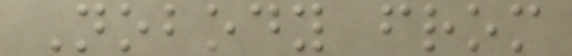Nobody from
